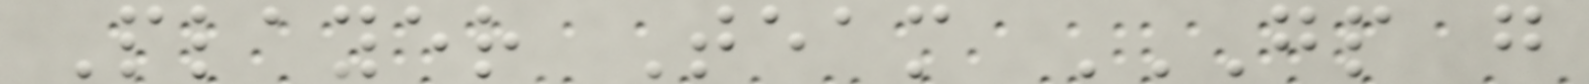Player Team GP G
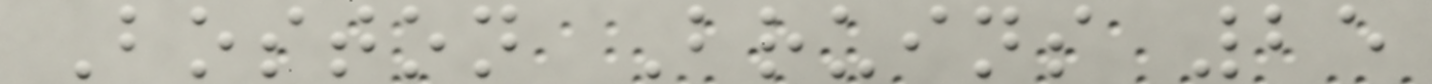Boston Bruins 25
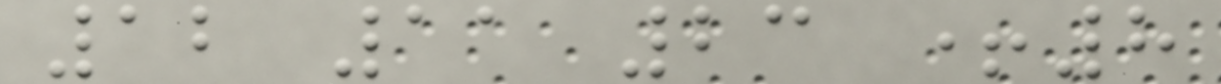12 11 23 +8
